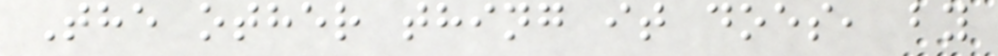The other thing it does, by
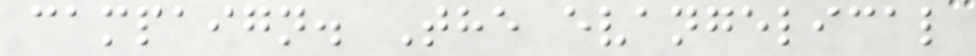campaign. The evangelical
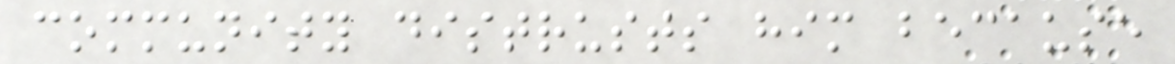community distrusts him because
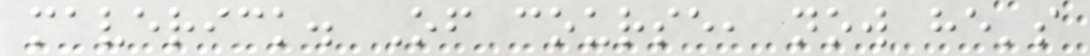maverick. Of course, now he's
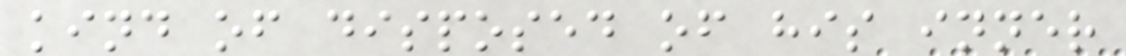kind of disposed of his inner
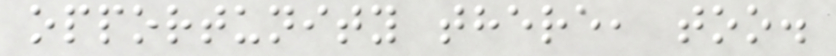opportunity there, too.
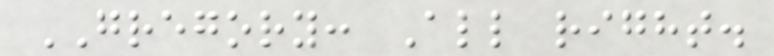GREGORY: All right.
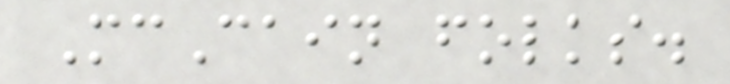McCain folks.
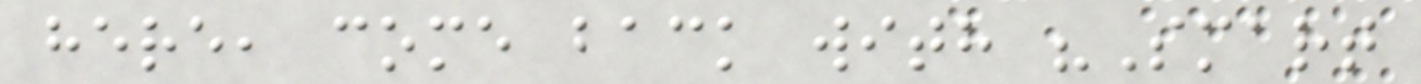here, come back with "Smart
